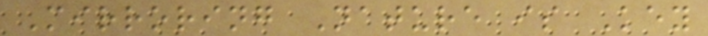Mirroring Nature is Key
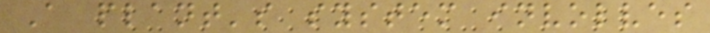A plant's system involves
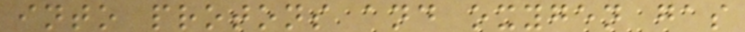into protons and oxygen gas
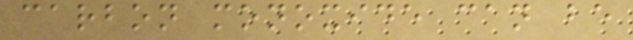carbon monoxide can be
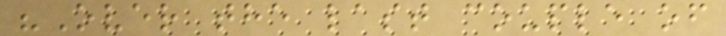"Over the last couple of
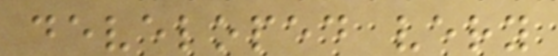developed very
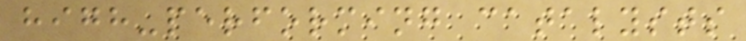high-performing catalysts
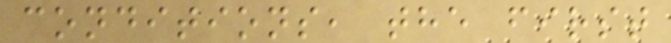conditions, the first
